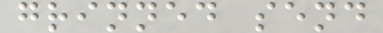grinned send
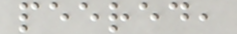peered,
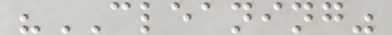"CLEANING"
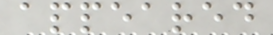appeared
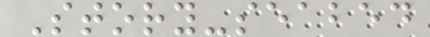Story-seabed
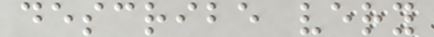describe very
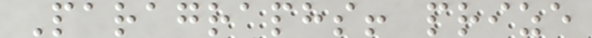Paragraphs! prize
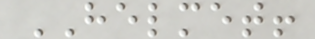HELMET!
